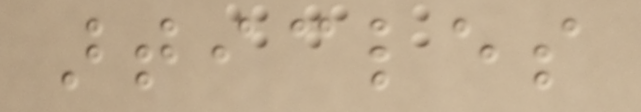articles
